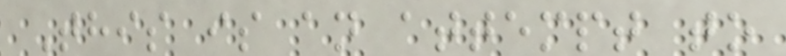This is an attempt to
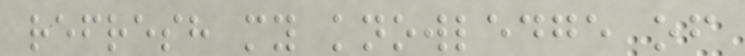refresh my knowledge of
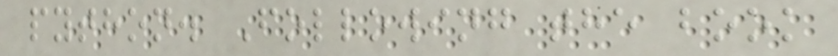python. Following the book
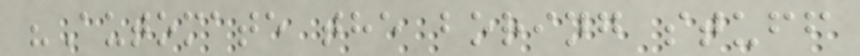"Automate the boring stuff
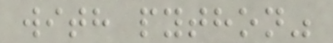with python"
